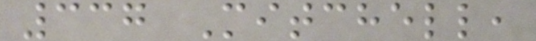337 Mitchell,
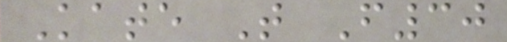Kate T F30
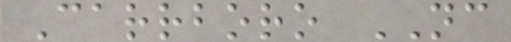Carrboro NC
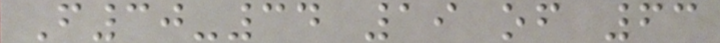F30-34 19 of 63
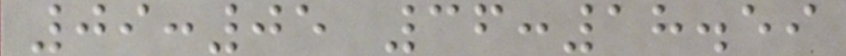09:05 36:18.59
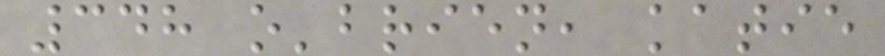348 o'brien, katie
